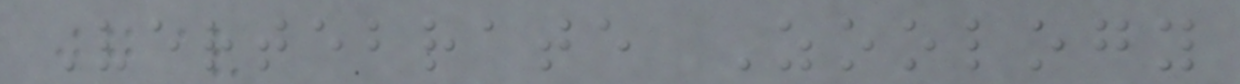Vertebrate Zoology
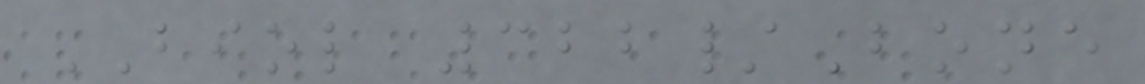BIOL 322/Bone
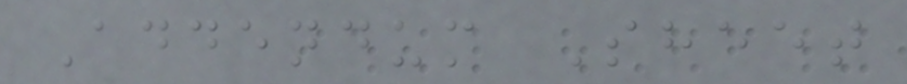Addendum Sheet
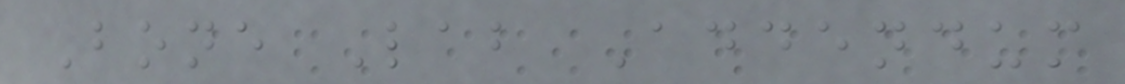Bone Lab Addendum
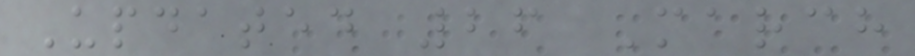Updated 26 March
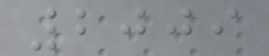2009
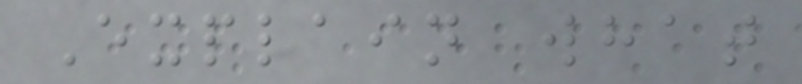Explain what
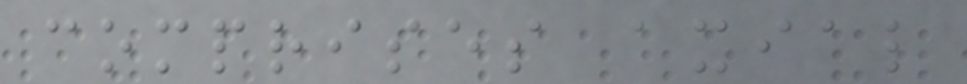comprises axial
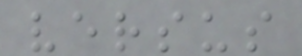versus
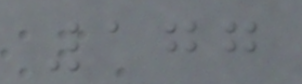177
